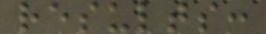results:
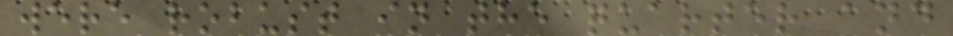were robust in the quarter and
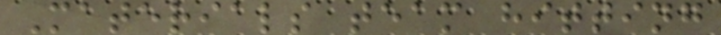Materials team hitting
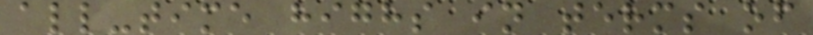all-time highs in terms of
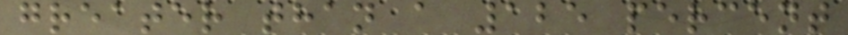greater than a 125 percent
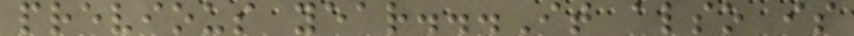previous year...It also is
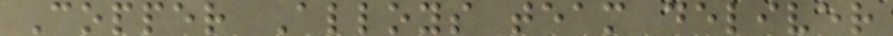Copper Alloys team deliver
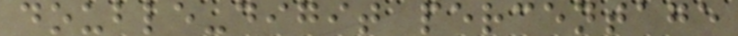double-digit percentage
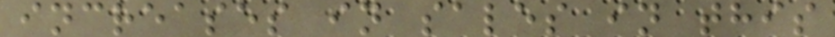increases in sales in this
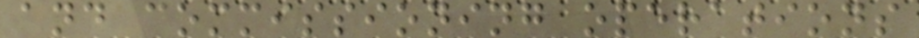and commissioning operations
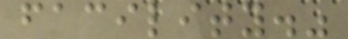facility."
